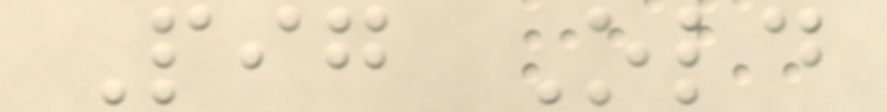Pig Old
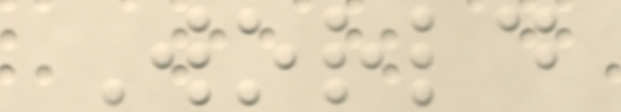World
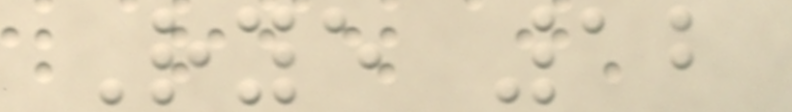Rye 12
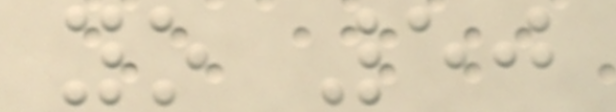yo 50
